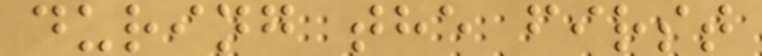during the first
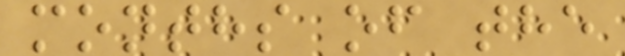months of the
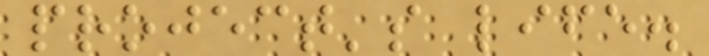project's life.
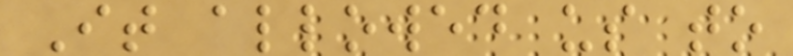It allowed us to
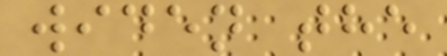widen the
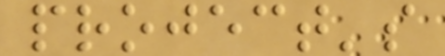project's
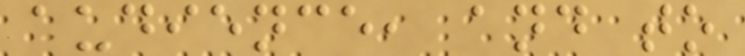audience, and to
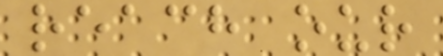reach our
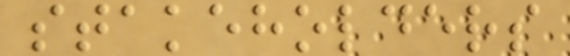stakeholders
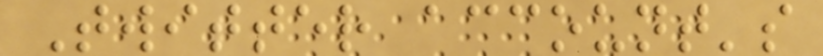Twitter account's
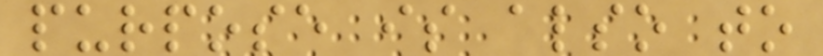purpose is also to
